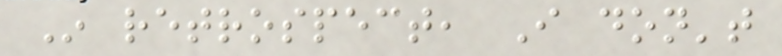In retrospect, I don't
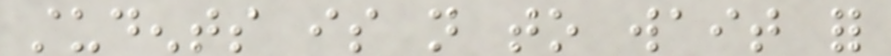students is not to wait for
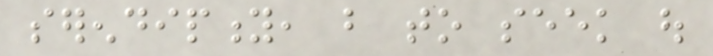serendipity, but to seek out
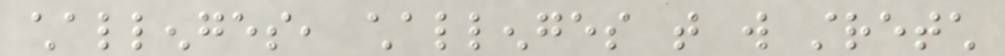challenges, challenges that will stretch
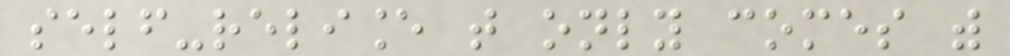self-reliance that only comes with
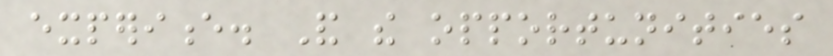experience. And the opportunities
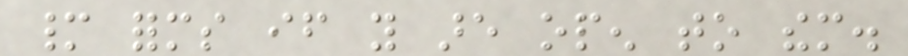many forms if you are open to them.
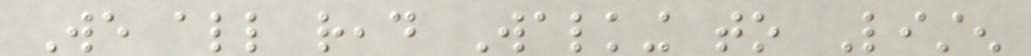We all read Walking to Listen
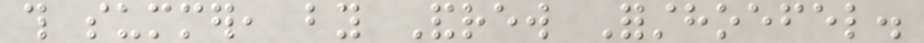this summer, by Andrew Forsthoefel.
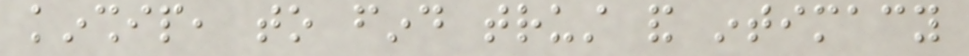kinship, to find trust and intimacy
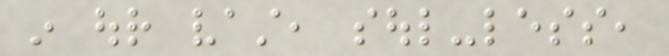in our vast, soul-less,
